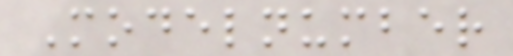Modelnumber
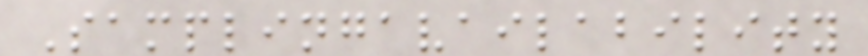Samplingavailability
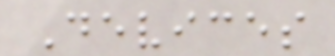Devices
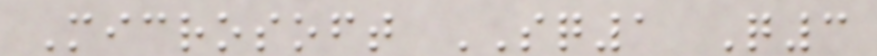Microsoft SQ1 Q3
